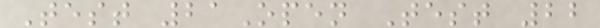Test 21Open Test 22
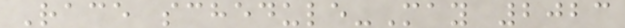Race schedule-May 2023
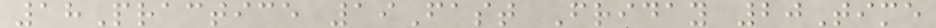18Practice 19Fast Friday 20Time
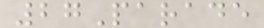27Parade
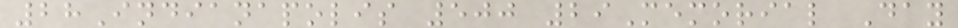28Indianapolis 500 29Memorial Day
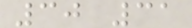30 31
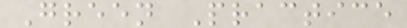Green Practice
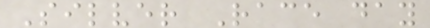Silver Race day
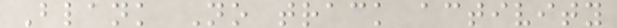Blank No track activity
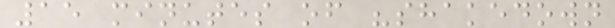15 minutes of "shakedown
